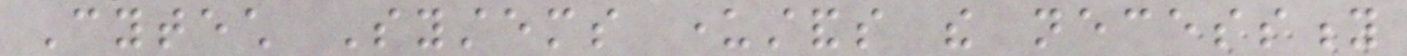Cytech Systems understands the necessity
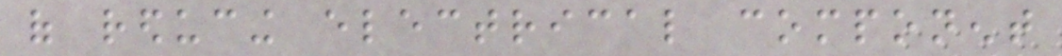of reducing electrical component
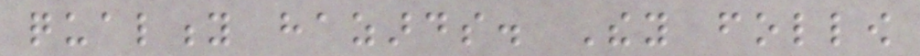quality hazards. They follow
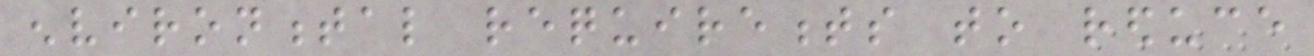environmental requirements to reduce
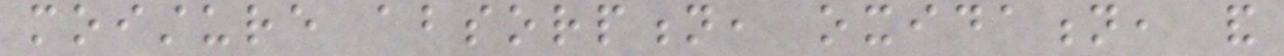moisture absorption, oxidation, and
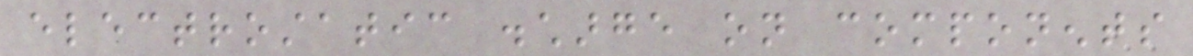electrostatic discharge on components
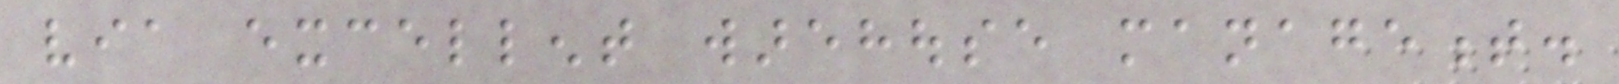via excellent warehouse management.
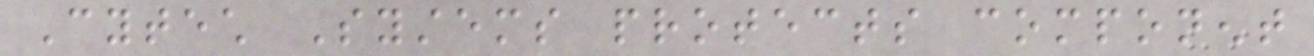Cytech Systems protects component
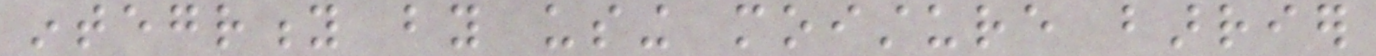integrity by using moisture barrier
